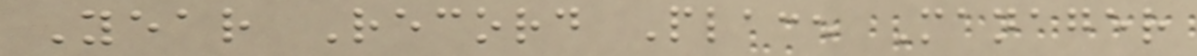Year Record Place Manager
